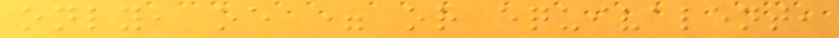only, oe = or equivalent,
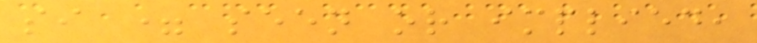si = seen or implied,
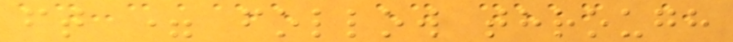ft = follow through
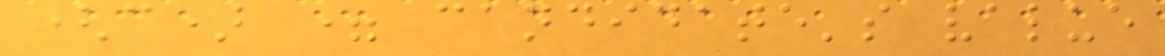(c) = candidate's value
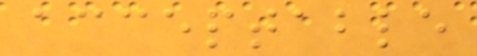acceptable
